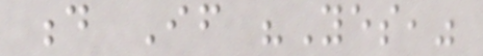d If "Yes,"
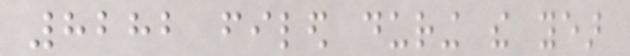8282 filed during the year
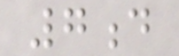7d
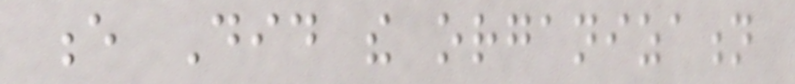e Did the organization
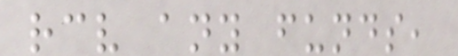receive any funds,
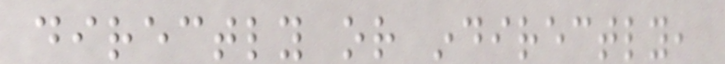directly or indirectly,
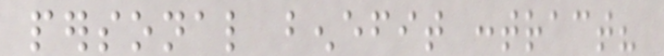personal benefit contract?
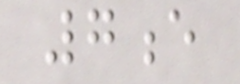7e
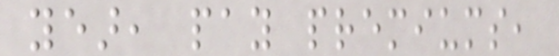year, pay premiums,
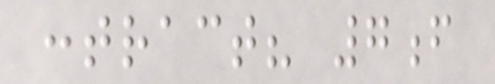contract? 7f
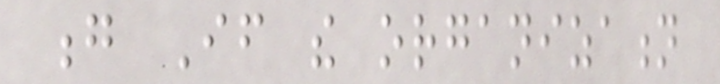g If the organization
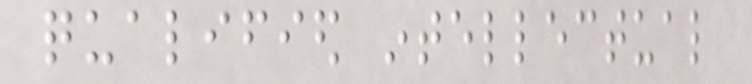qualified intellectual
